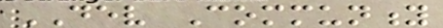DEV Community
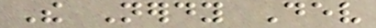The Nerdy Dev
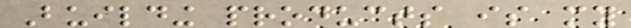Building products is my
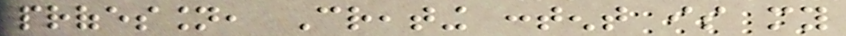profession, Creating content is my
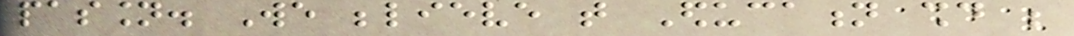passion. We believe that Education should be
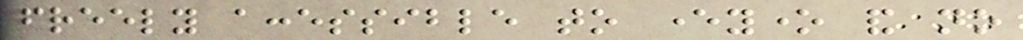freely accessible to everyone and no
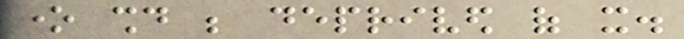one should be deprived of it.
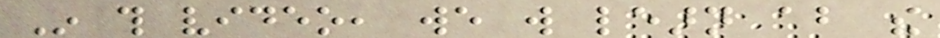In this video, we will learn about the
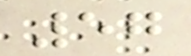57
